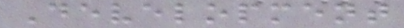Development
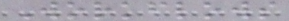Workflows
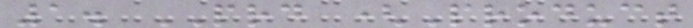1. PRD (Product
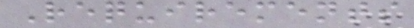Requirements
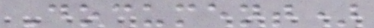Document)
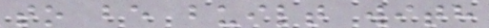to be built with
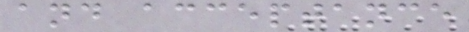and acceptance
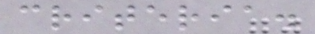criteria.
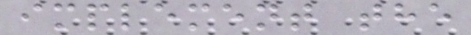implement the
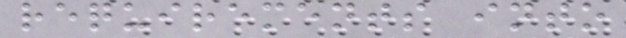requirements into
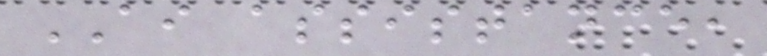AI assistance,
